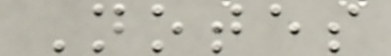Notes
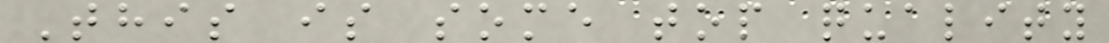This is some top quality
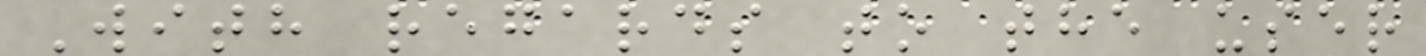With regards to the user
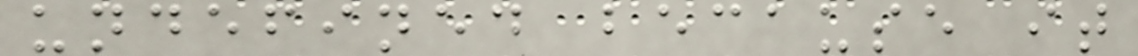undefined because it
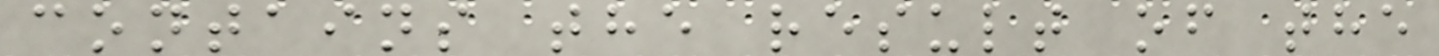contains the result of the
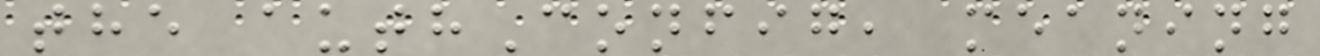the authConfig, meaning
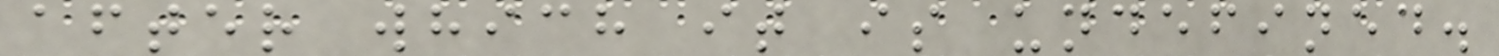after which it is undefined.
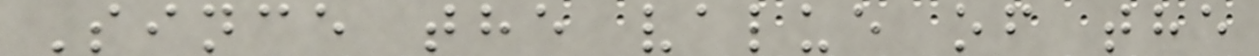Since the value of the
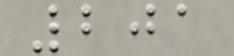201
